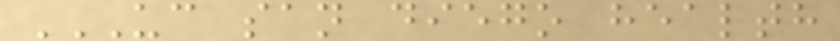UC SAN DIEGO HEALTH
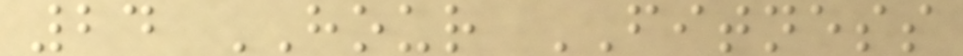24 HOUR FITNESS
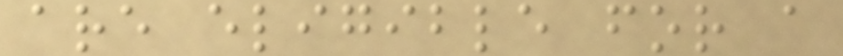are eligible for a
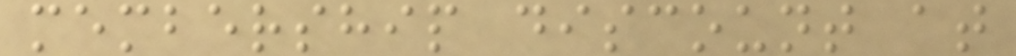membership discount at
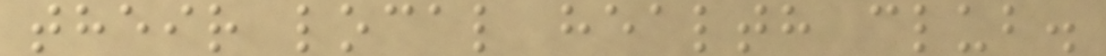their local health club.
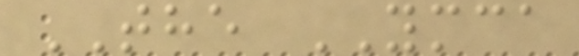THE YMCA
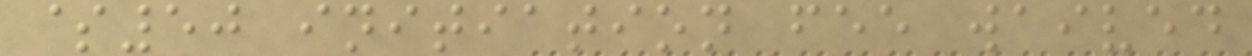$50 initiation fee waived
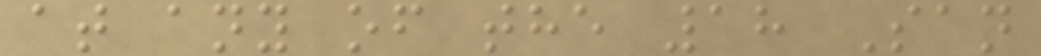at any of the 18 San
